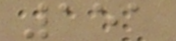151
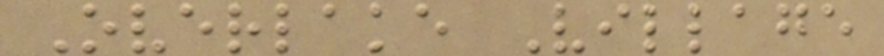Overlake Village
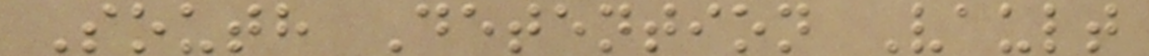South Detention Vault
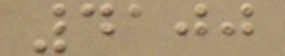4100
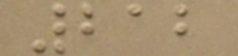212
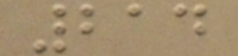214
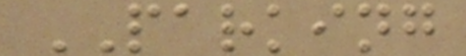PARKING
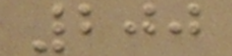200
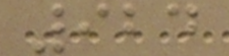924
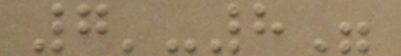7'-8"
